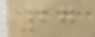27
